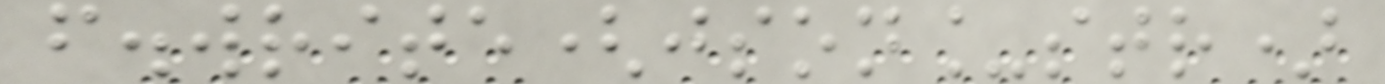f.write(json_str)
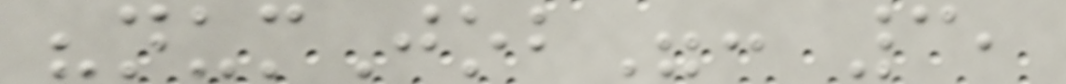"numJob": 3,
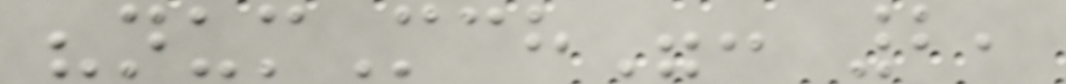"numMch": 2,
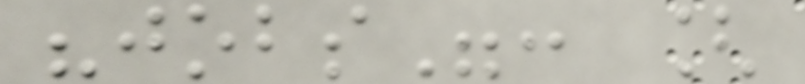"jobs": [
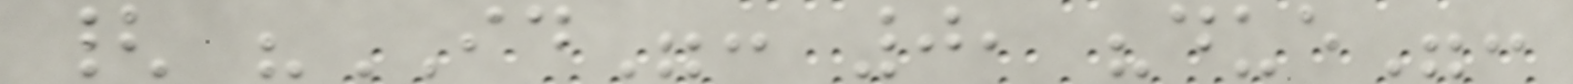{ "ID": 0, "due":
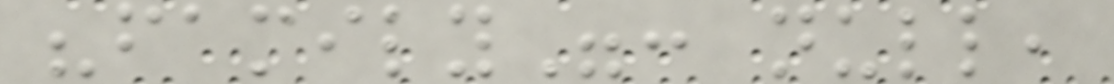"family": null,
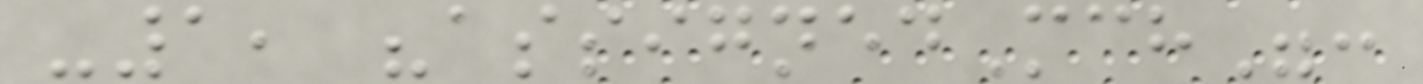-1, "assignedMch":
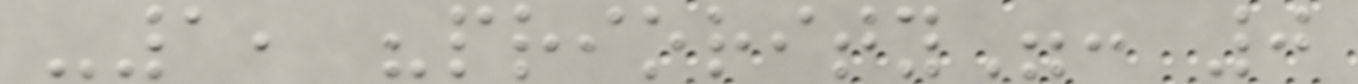-1, "priority": 0
